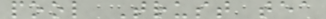pool Trust tea
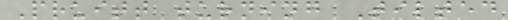Pruitt turning Tilted
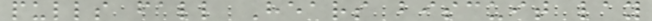pulls fall Hears biscuit lay
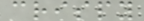crispy
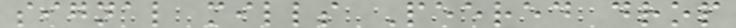signal mills Peered drop
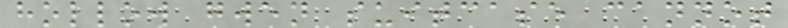hollow gwen suitcase cannot
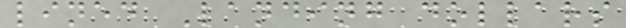lined Landing dollars
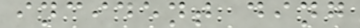incident ding
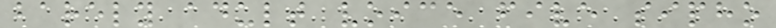barely adult voice five sipho
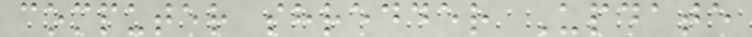computer shredder Update
